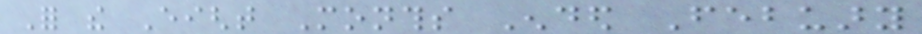For the Eight Months Ended Febuary
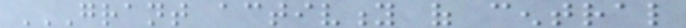GRANT ACTIVITY OF CENTRAL
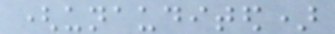(unaudited)
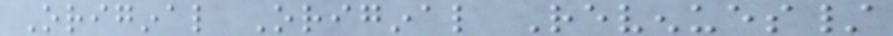Original Original Revenues/
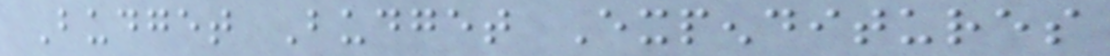Budget Budget Expenditures
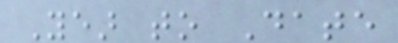Year to Date
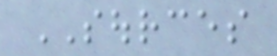SOURCES
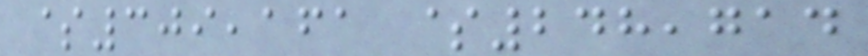$309,161 $248,714
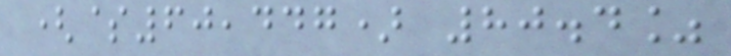($60,447) 80.4%
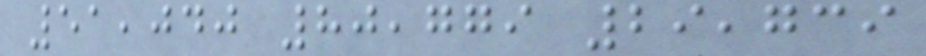51,040 80,779 29,739
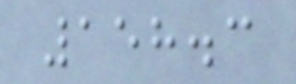158.3
